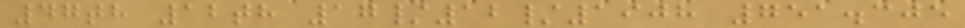47th 12th 17/12/1908 751.305
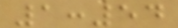1:54
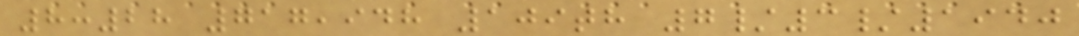8:28 717,948 109th 7/3/1940
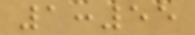1:55
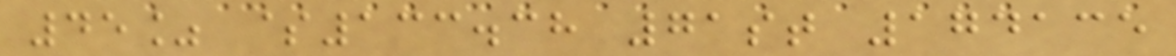45% $133.38 71st 174135
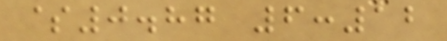$0.87 6:12
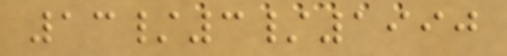13/3/1990
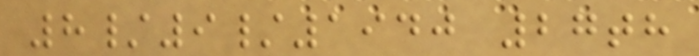8/9/1940 27th
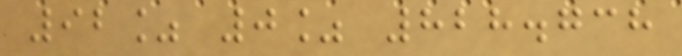92% 0% 828.738
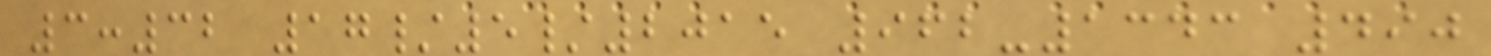3:32 17/5/2015 962-1343 490
